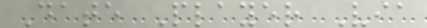Date Player Via
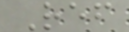Ref
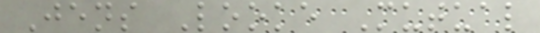Jens Looke Mutual
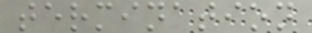termination
